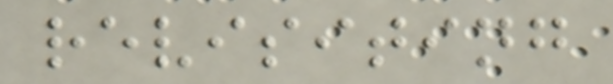revisiting
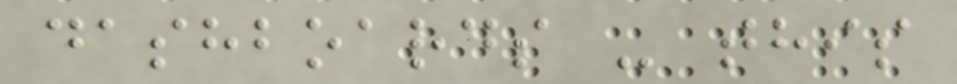dashboards - this
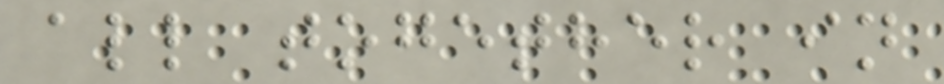all together in
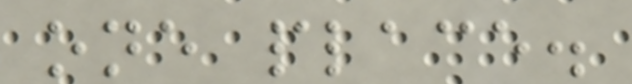one place.
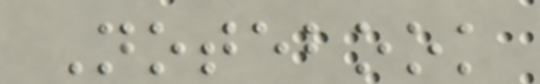Notebook
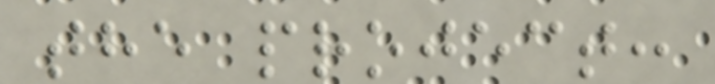the project:
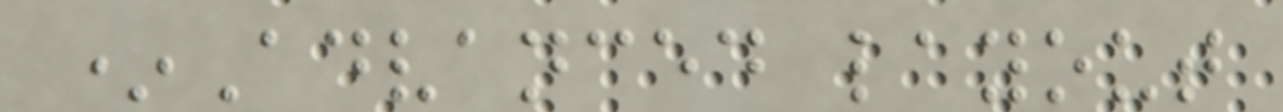*Advanced layout
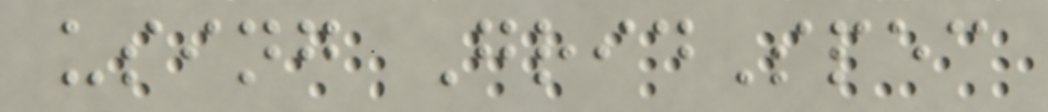using GridSpec
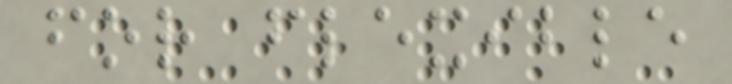for flexible
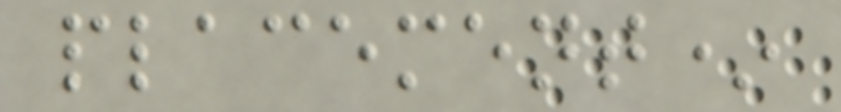placement*
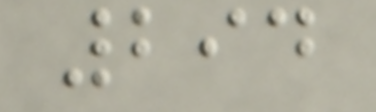294
